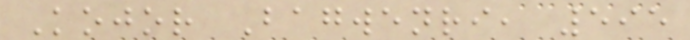Kojor Bagwenri, 595
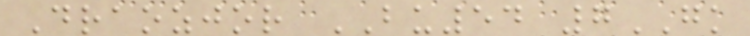Draozjor BU54 7GK
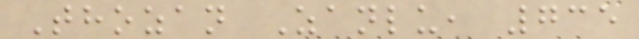Thozan Zanlu, 735
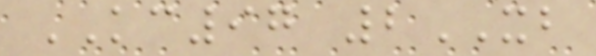KC97 2XB
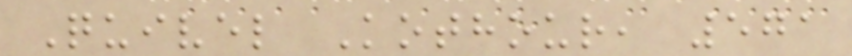Quivel Kothour, 571
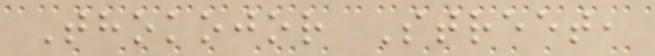Thokojor Street,
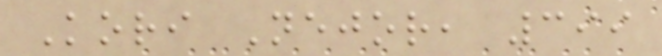Kori Nejor, 399
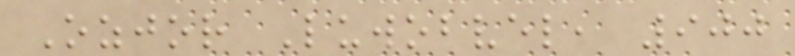Ozjor Luwobvel, 900
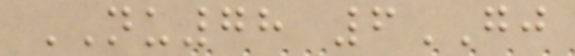NU78 6GJ
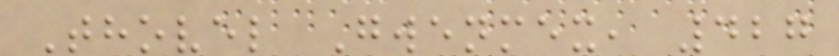Thovel Gwenmex, 427
